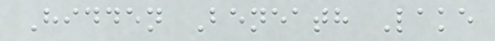Hidden Beneath Lake
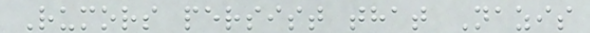Rumors persist that Nazis
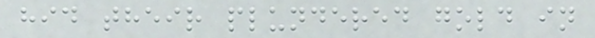hid their plundered gold in
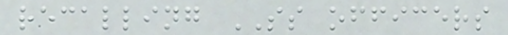recalling SS officers
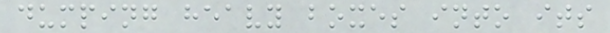dumping heavy boxes into its
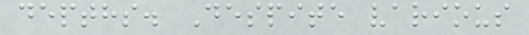depths. Despite various
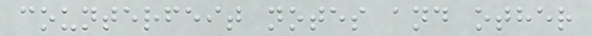counterfeit notes and other
